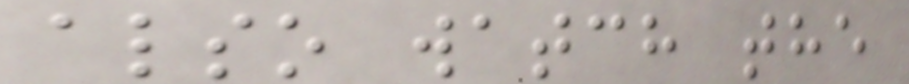also watch the
